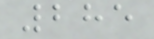285
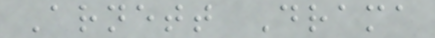Arnett Drama
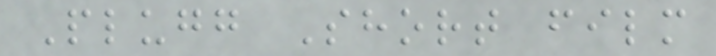Plugg Short film
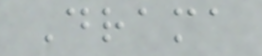Drama
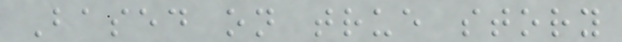Based on true story
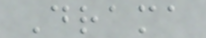Drama
